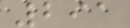291
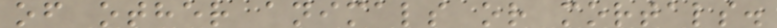of other animals or mortals.
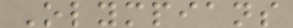Olympians
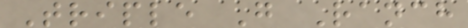Triple G Ranch
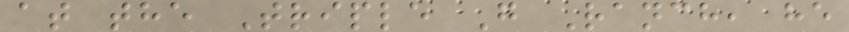at the Triple G Ranch, he
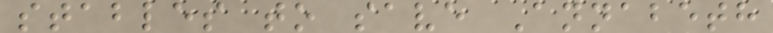stables to save Annabeth
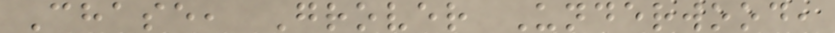Chase, Grover Underwood,
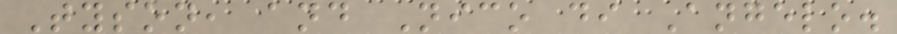Tyson, and Nico di Angelo.
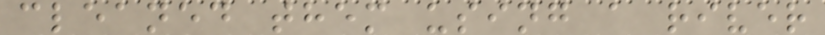cleaned them using a river
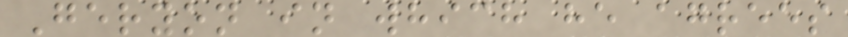Geryon in which he agrees
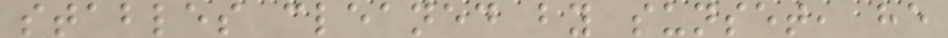stables cleaned by sunset, he
